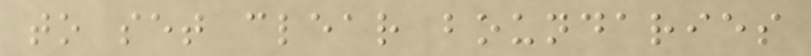to set clear boundaries
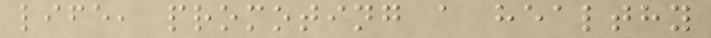life, promoting a healthy
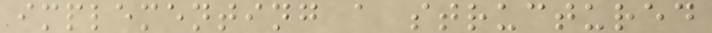implementing a structured
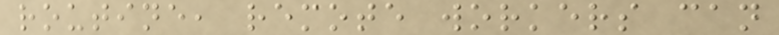routine, remote workers can
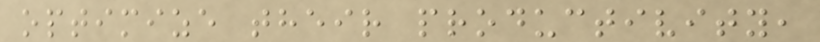optimize their productivity,
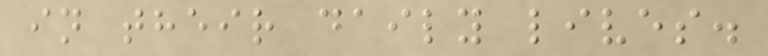in their daily lives.
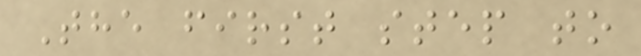The first step to
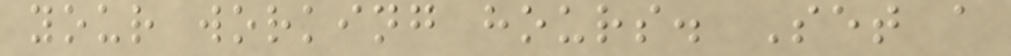your working hours. Set a
